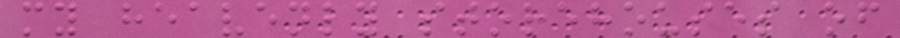my heavenly storehouses of
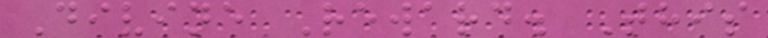Divine Reward. This
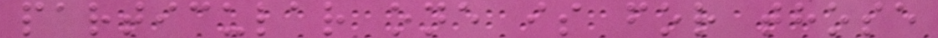particular one is for those
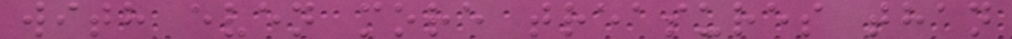with even more treasures than
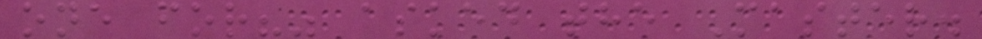one for?" asked the Master.
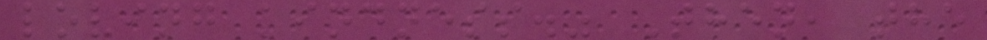loving kindness." Then, the
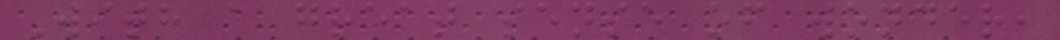With a great sense of wonder,
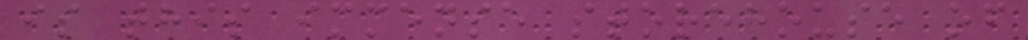is this immense storehouse of
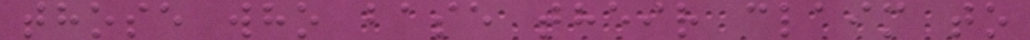those who base their claim to
